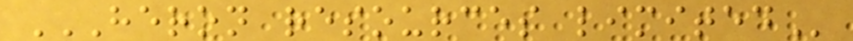HERON RESOURCES LIMITED
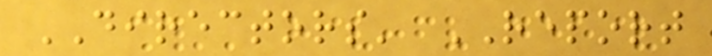DIRECTORS' REPORT
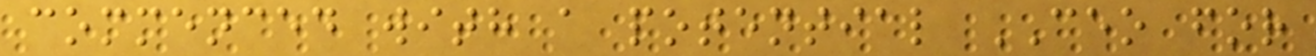commenced with a potential CEO for
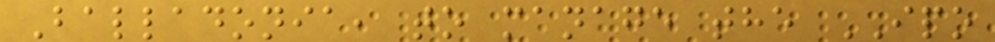Balladonia, to manage the IPO
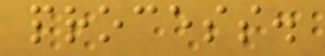process.
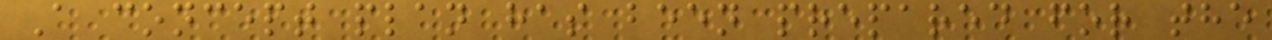A concept plan has been prepared for the
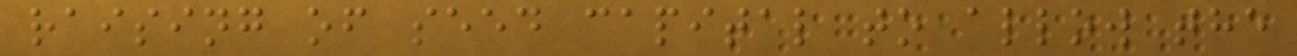raising of seed capital to allow the
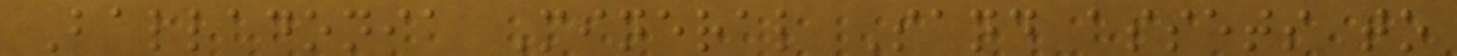Balladonia Mineral Sand assets to
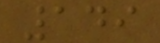149
